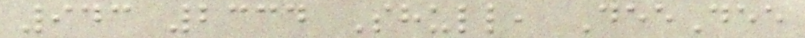943 2334 Shull, DeeDee
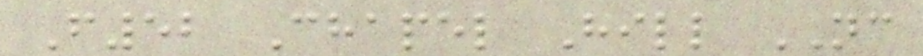F52 Chapel Hill NC
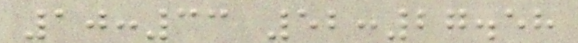10:33 52:27.58
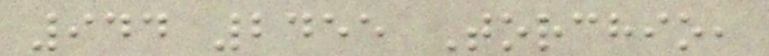944 2455 Torchio,
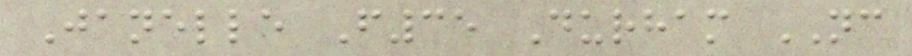Janelle F35 Durham NC
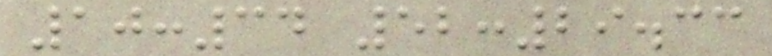10:34 52:29.33
